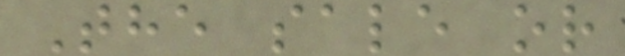The sale or
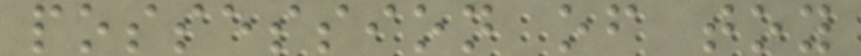possession of toy
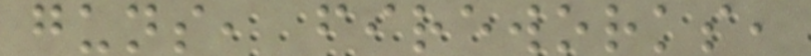guns, fireworks,
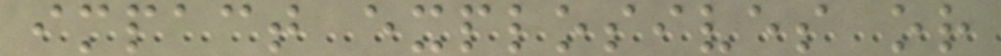impact explosives or
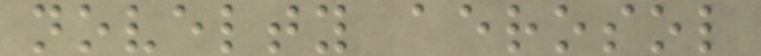novelty aerosol
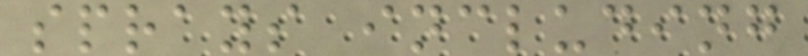sprays including
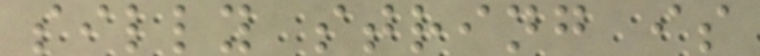silly string is
